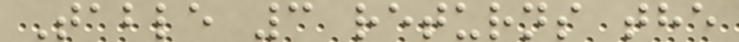Table 3 returns the
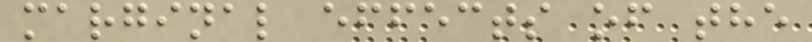marginal effects of the
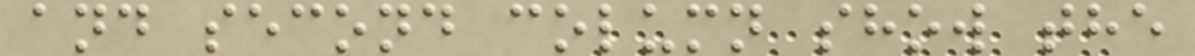and second column show the
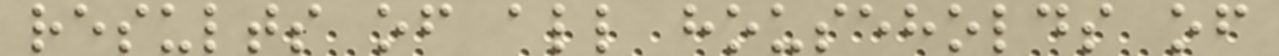results of all households of
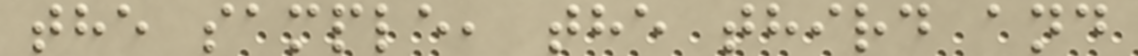the sample, the third and
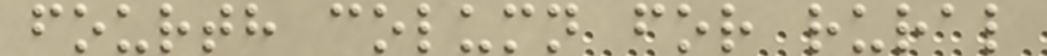fourth column for rural
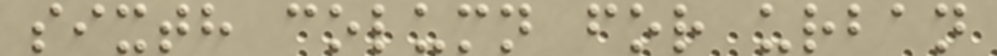sixth column for urban
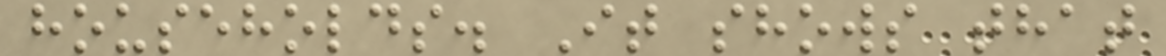households. It shows that
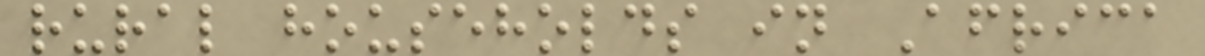rural households in Africa
